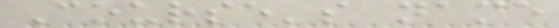Course's name
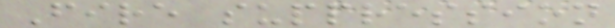Fire suppression
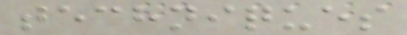techniques
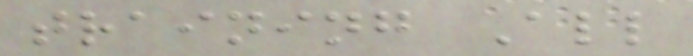training All
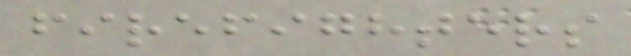firefighters
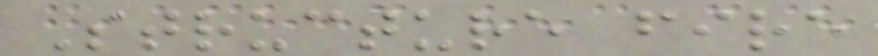Structure fire
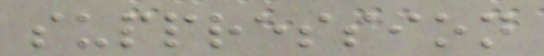suppression
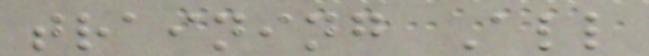training All
